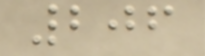206
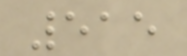515
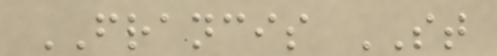FRANCIS ST
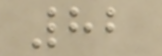82
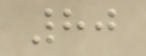80
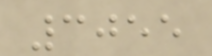3055
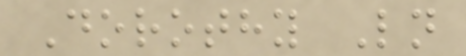Dorothy Ln
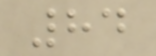84
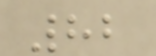82
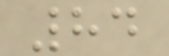84
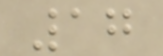17
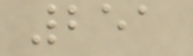251
